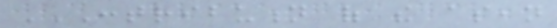CONTRIBUTION OF THE ASEAN
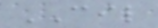CIL
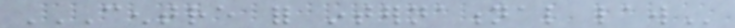CENTRE FOR INTERNATIONAL LAW
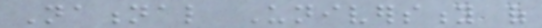National University of
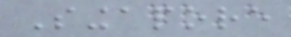Singapore
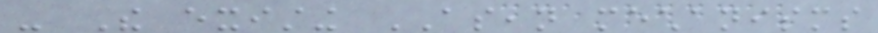- The existing ASEAN mechanisms
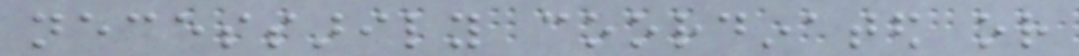necessarily coordinated or
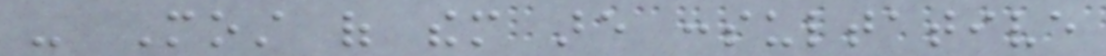- Most of them are consultative
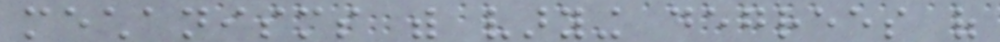mechanisms with varying degrees of
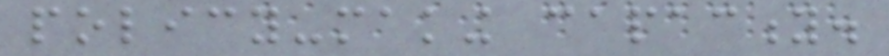policy-making capacity.
